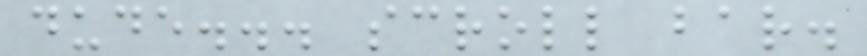dude... scroll bar.
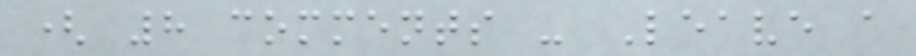( 8 comments - Leave a
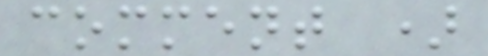comment )
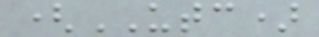(UTC)
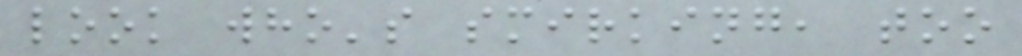look who's smirking, too
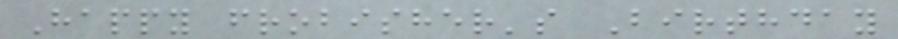Happy frobisher's Birthday
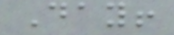Day!
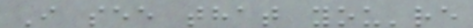I see that you're
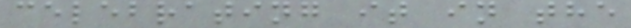celebrating it in the
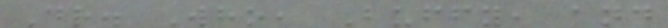Dr. Who, Buffy, and
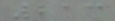213
